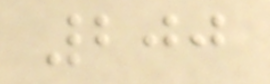200
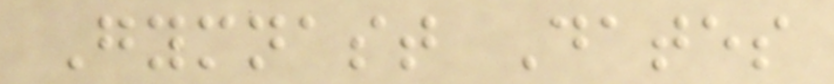Gymnast Dates
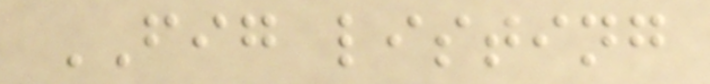FIG listing
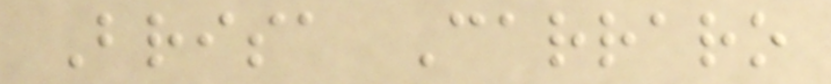Brisa Carraro
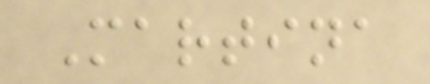Martina
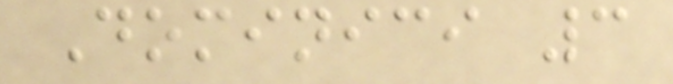Dominici 3
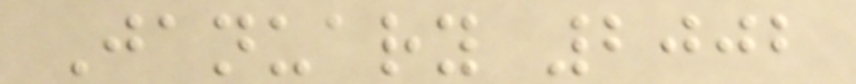January 2002
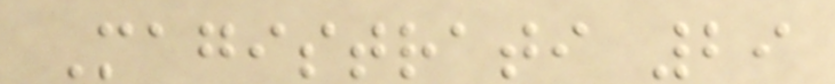Magistrati 29
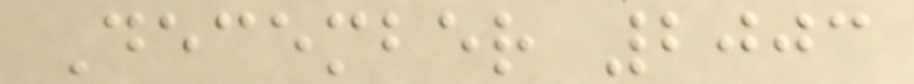December 2003
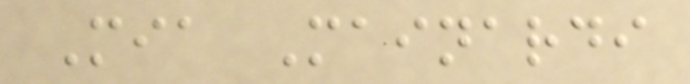Mia Mainardi
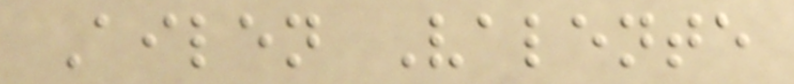Ailen Valente
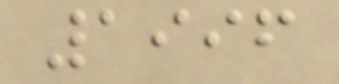1996
